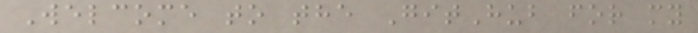Welcome to the GitHub for my
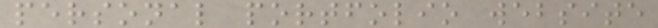personal portfolio website
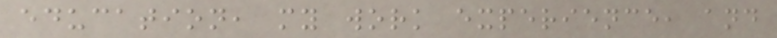education, my work experience, and
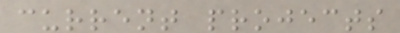current projects
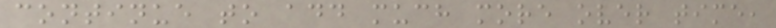continue to add much more over time,
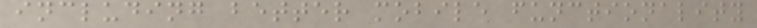including better mobile functionality
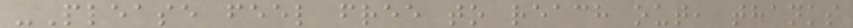-Please feel free to reach out, thanks
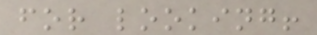for looking!
